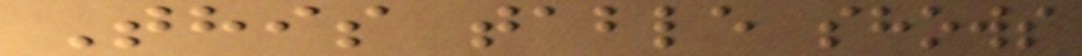This table shows
